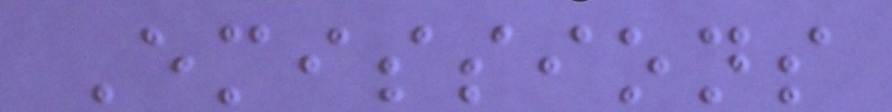Emissions
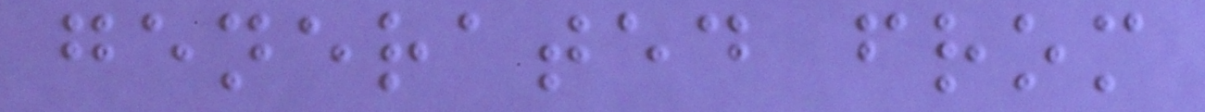generated from
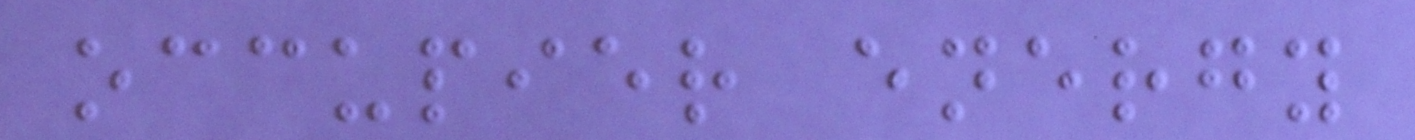occupier energy
